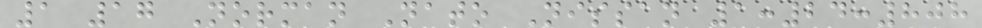1 17 Norman Nato Nissan 1:24:808
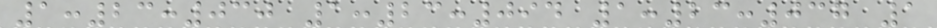1:23:030 1:23:094 1:23:037 1
